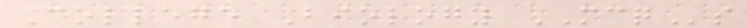College Biology MCQs
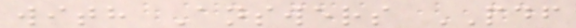with Answers PDF
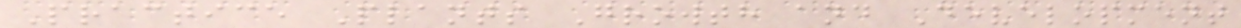Practice Plants Growth and Development
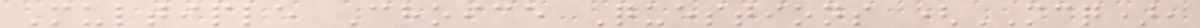Multiple Choice Questions (MCQ),
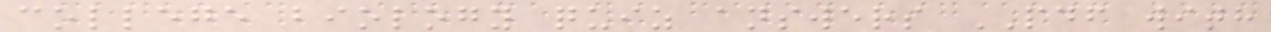college biology quiz answers PDF with
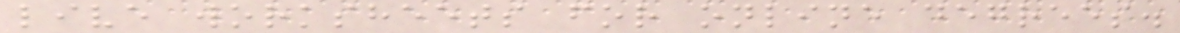live worksheets for online degrees.
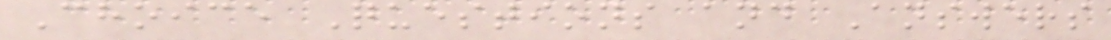Choice Questions and Answers
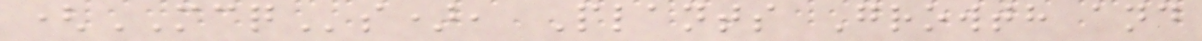(MCQs), Plants Growth and
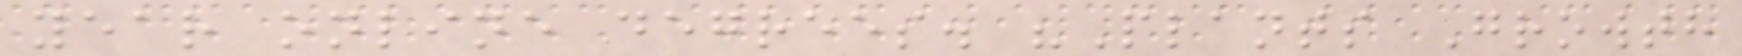year online degrees. "Plants Growth
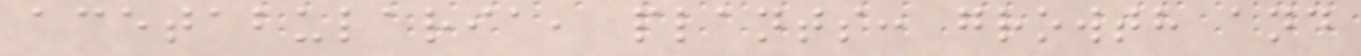acetabularia, plants: growth and
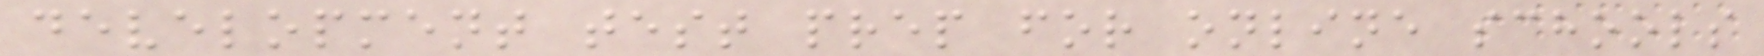development test prep for online schools
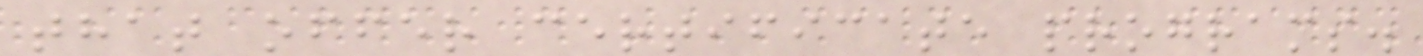that offer certificate programs.
